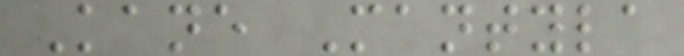Kane Mantyla
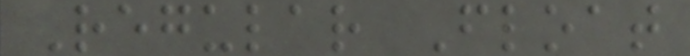Regular Float
